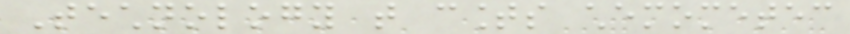Technology that counts chemometec
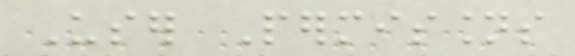User Permissions
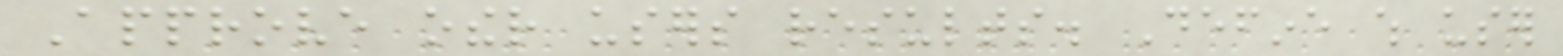Approve other users results. Define which user
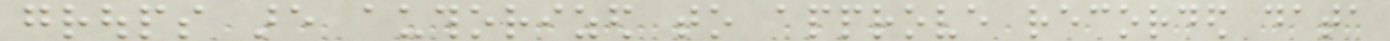groups are authorized to approve recorded data
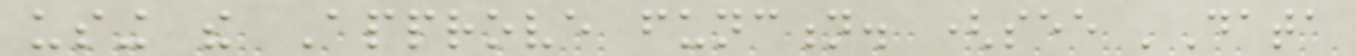using the Approve function. (see 'Data
